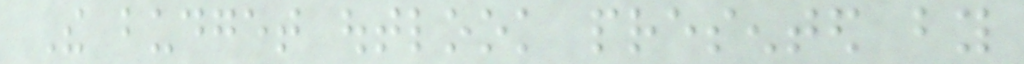The budget outlook presented by
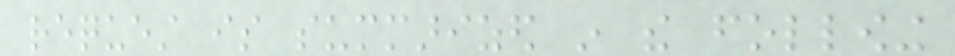request is summarized in the following
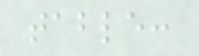table:
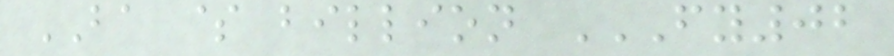BA $ billion FY02
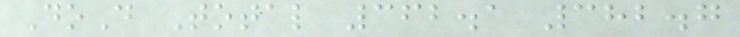DoD Total 362.1 382.7
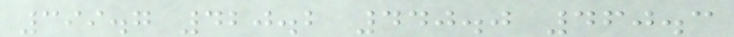399.7 420.2 440.0 460.3
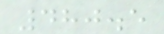480.5
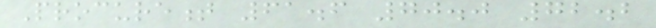Procurement 61.6 70.0 72.2
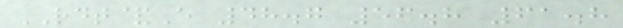RDT&E 48.7 56.8 61.8
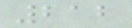212
